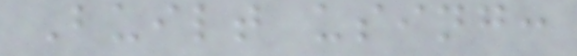Built using:
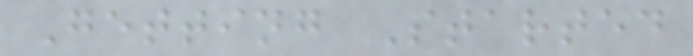Getting Started
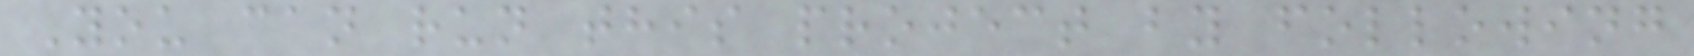You can run this project by following
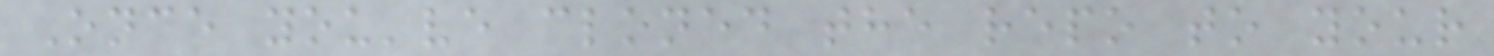Once you've cloned the repo to your
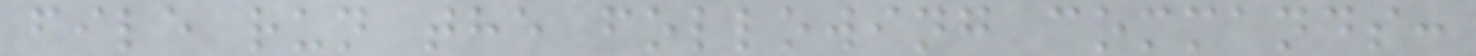file run the following commands:
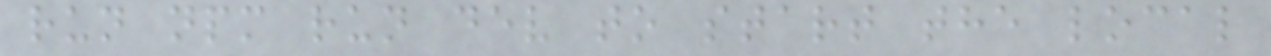run npm run dev to start the local
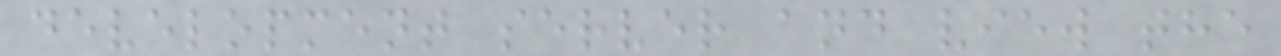development server and view the
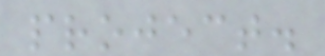project.
